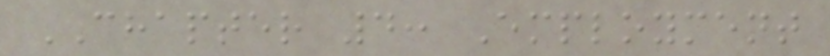CHAPTER 4: Employment
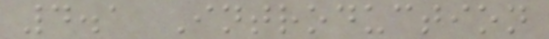4.1 Introduction
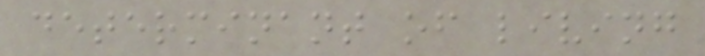determinant of living
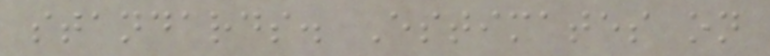standards. Estimates on
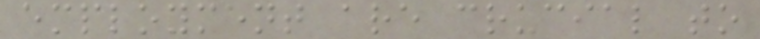employment are crucial to
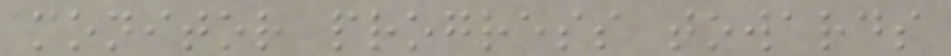monitor progress towards
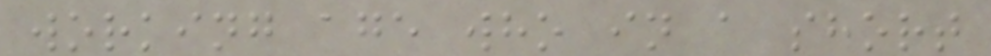working age who in a short
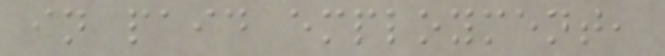in paid employment,
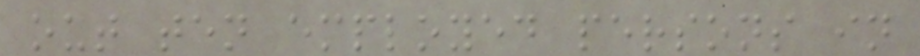out ten employed persons in
